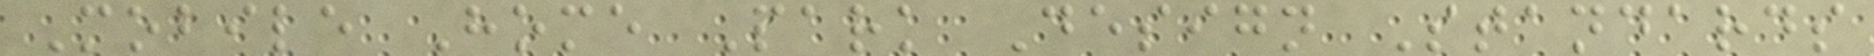Mobile Home Park Design Standards
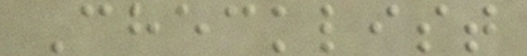Checklist
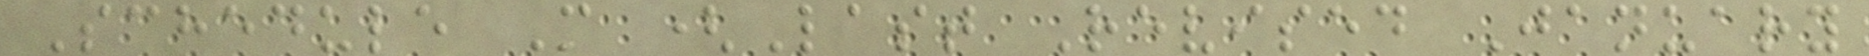Schedule M (Last Revised January
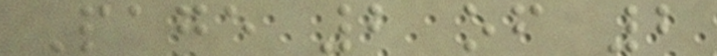Page 2 of 2
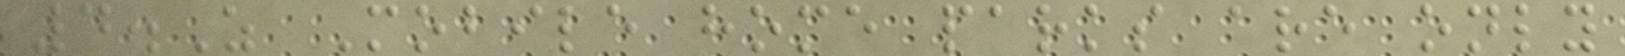4.Z Mobile home parks are only
